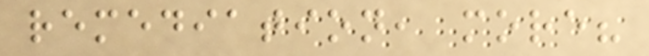remediation, more?
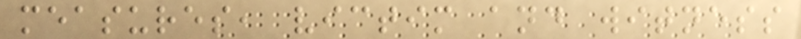measures, victim and witness
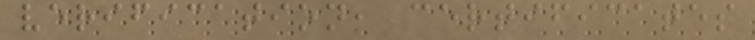verification, certificates
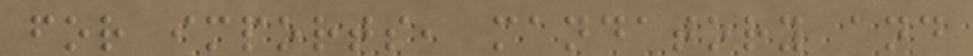for imports, mandatory and
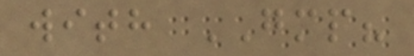with GMP?
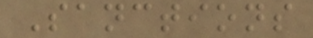Sanctions
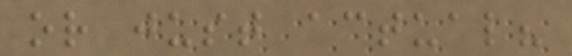or just actual?
